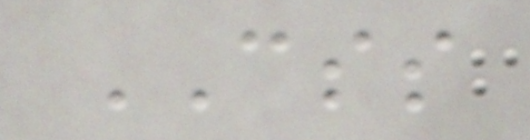CSS
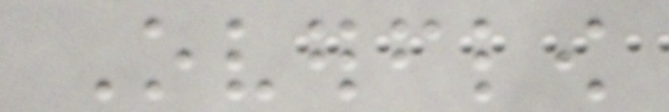Overflow
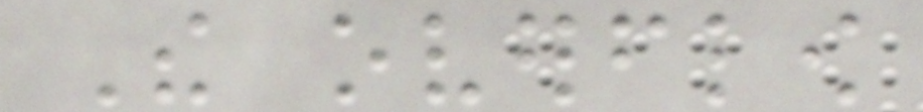The overflow
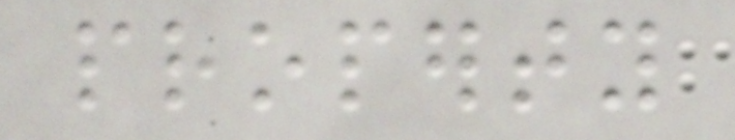property
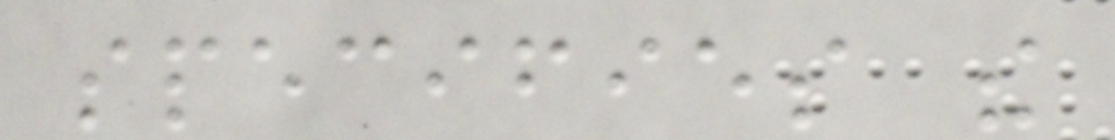specifies the
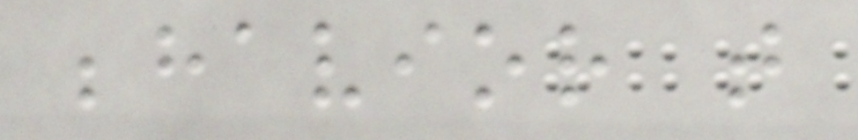behavior that
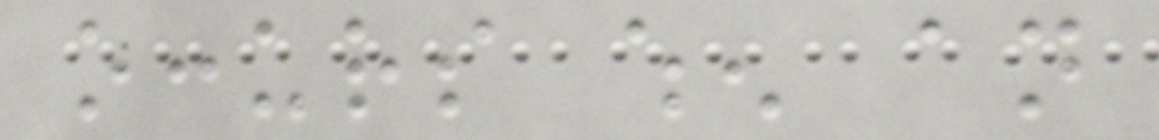occurs when an
